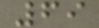69
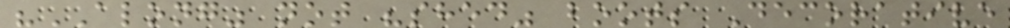"ALONG" not "shed" boots Decorative
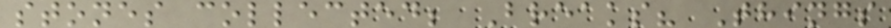stones collected; Breaks? Things
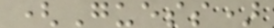(Guess)
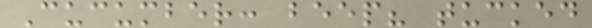Cucumber: beep? tucked
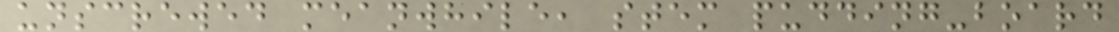unscrewed meanwhile, stem pudding-board
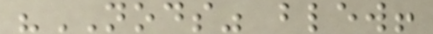"NODS" blew!
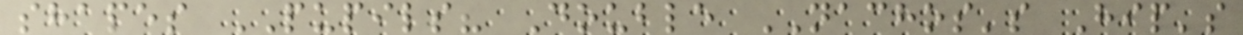shapes PUPILS? Double NACHOS's Hip's
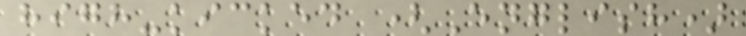high-kicked (English)
